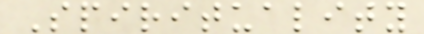Spirituality
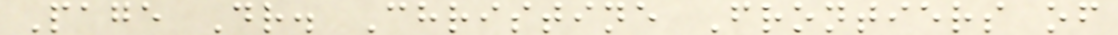Page Dr. Christine Frontiers of
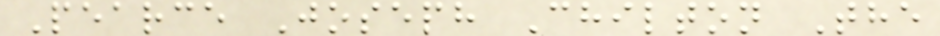Pearce Joseph Chilton The
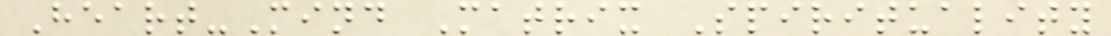Heart-Mind Matrix Spirituality
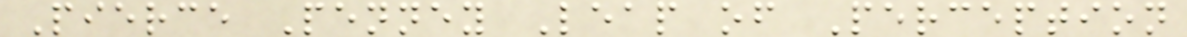Pierce Penney Leap of Perception
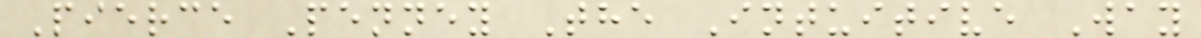Pierce Penney The Intuitive Way
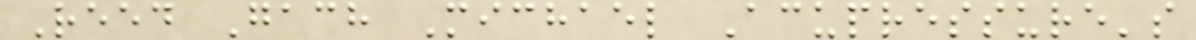Reed Gach Michael Acupressure's
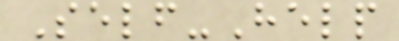Self-Help
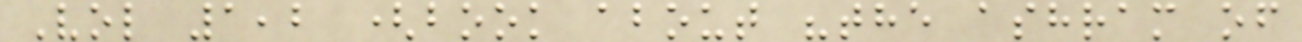Vol 1,2 (book about "the ashram of
